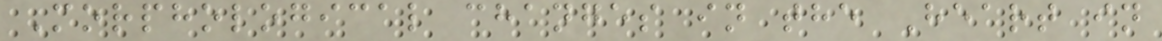Morphological changes in the Heart in
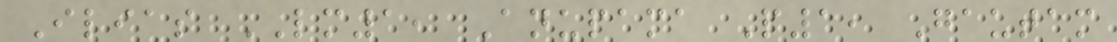Ilias LM1, Anupama P1, Gautam
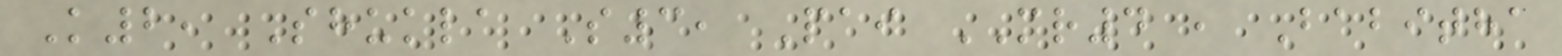K2, Shukla S3, Pai MR4 , Babitha
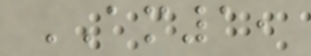AM1,
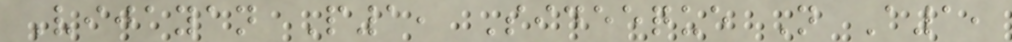Vijayan P1, Sideeque N A1,
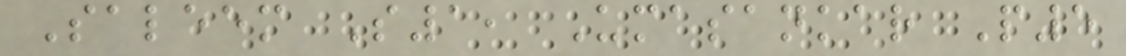Saleem S1, Umasankar P5
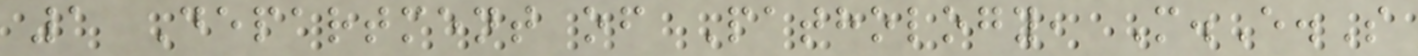1 Department of Pathology, M.E.S
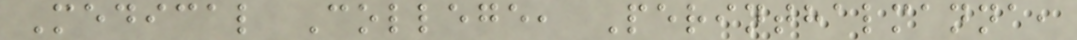Medical College, Perinthalmanna,
